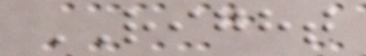RIGHT
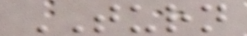TURN
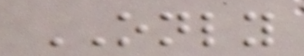ONLY
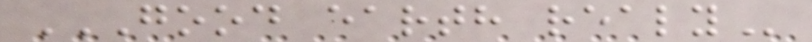GOOD EARTH REALY
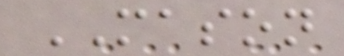MASON
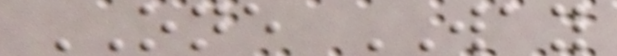ONE WAY
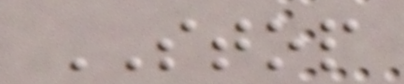STOP
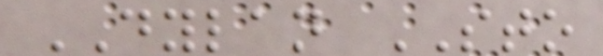DYLAN STO
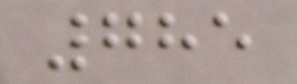785
